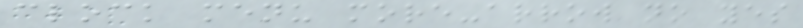clock menu more-arrow no yes
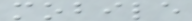mobile
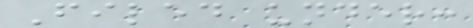Filed under:
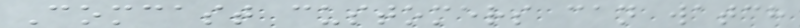Comcast customers can watch
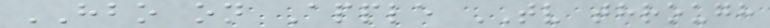HBO on Apple TV through
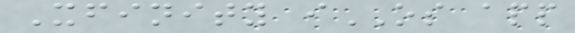Xfinity iOS app
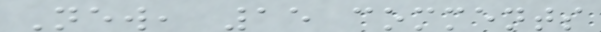New, 15 comments
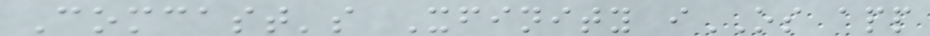Comcast's Xfinity iOS app
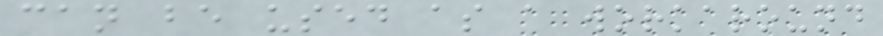can be used as a workaround
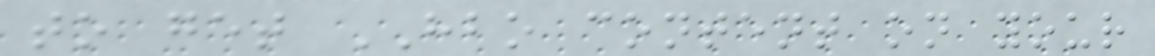to get HBO content on your
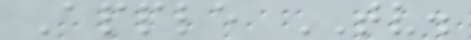Apple TV.
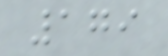179
